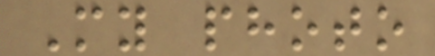My photo
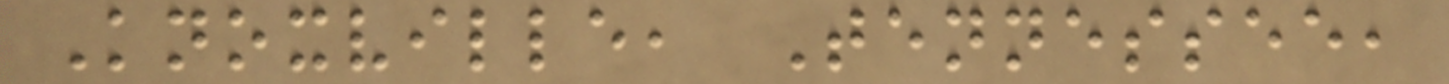Knoxville, Tennessee,
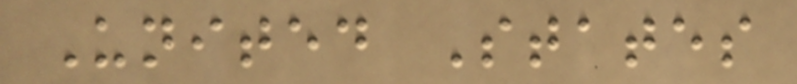United States
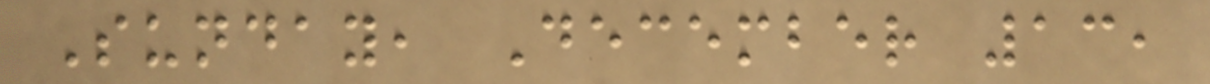Sunday, December 13,
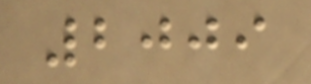2009
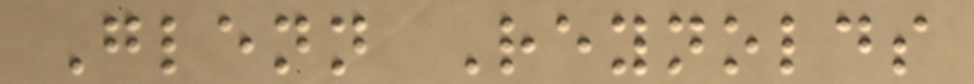Glenn Reynolds
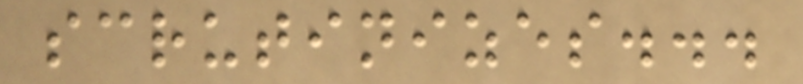scrutinizes...
